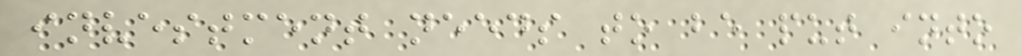investment needs to be put into
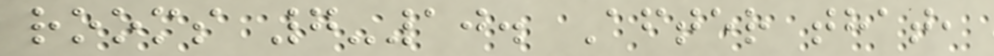rooms 7-10. After that,
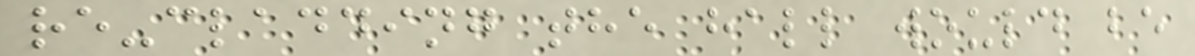re-cladding the hall would be
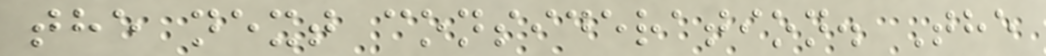the next consideration. The
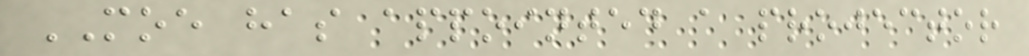MOE has appointed a projector
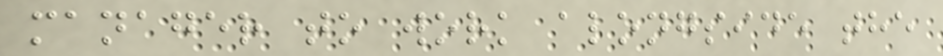manager to work alongside the
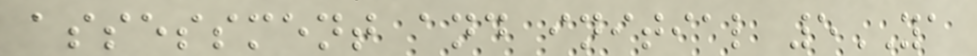assessment and initial 5YA
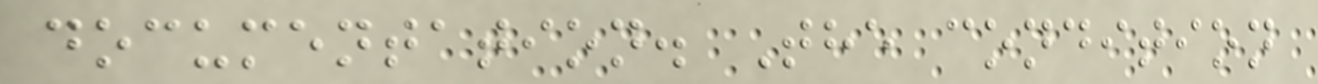documentation. The condition
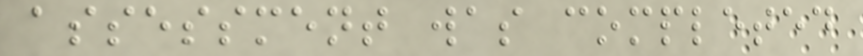assessment was completed
